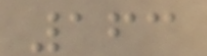163
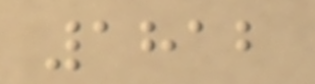1812
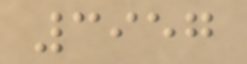3957
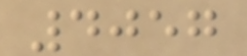4057
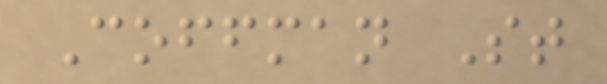Coffman St
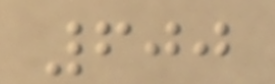600
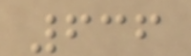636
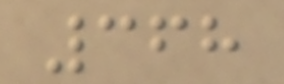368
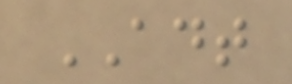ADT
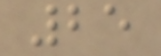25
